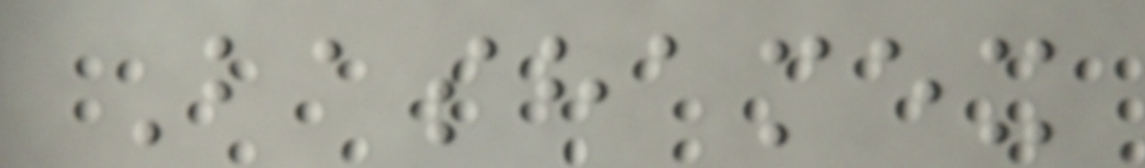Bashamex
